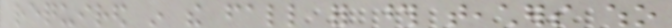required in the fall for those teachers who
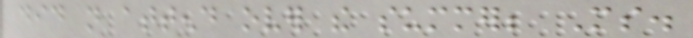did not attend over the summer; Ms.
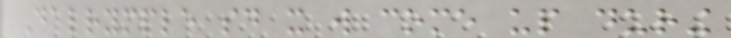Dalrymple said it will come up during
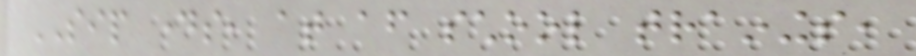SIP days, at after school trainings,
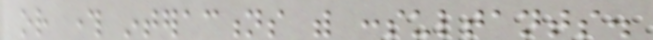or through interactions with consultants.
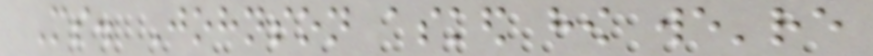Ms. Johnson asked how we're
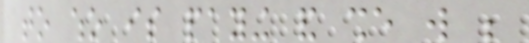to who is paying and she will be
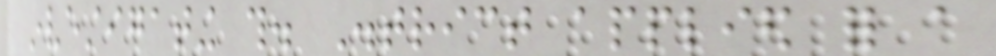investigating this. District applied for a
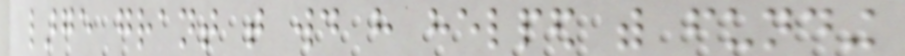large grant that would have helped with funding
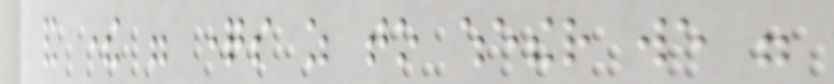and there were questions as to whether we were
